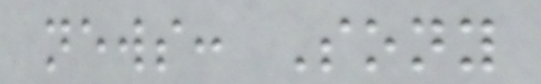news: Sony
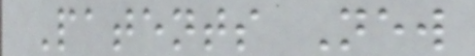Patents New
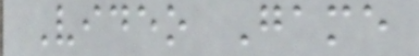Video Game
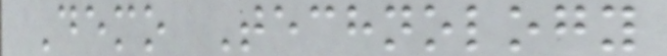Demo Technology
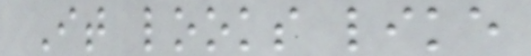It looks like
